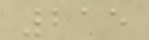215
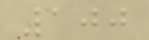100
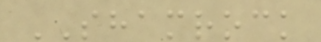SHAMROCK
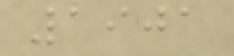1901
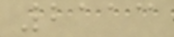2113
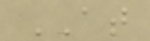AT
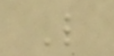L
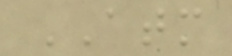ATM
